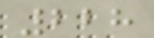228
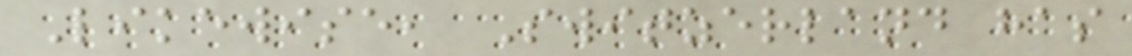Likewise, Switzerland has
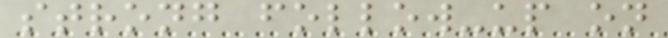strong follow-up on
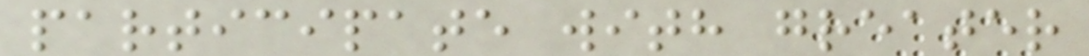participate with greater
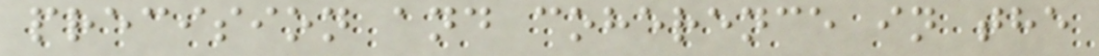precision and coherence in the
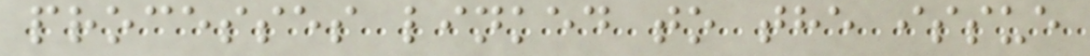processes linked to the issue
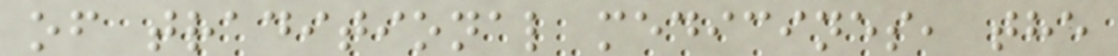of traditional medicines, the
